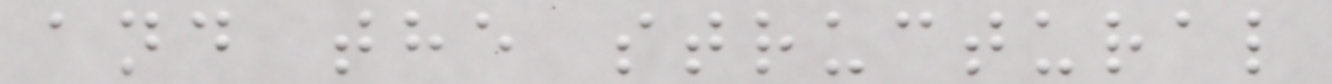and the structural
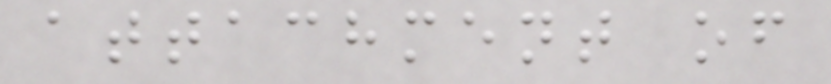attachment of
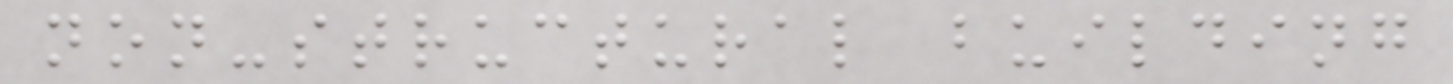non-structural building
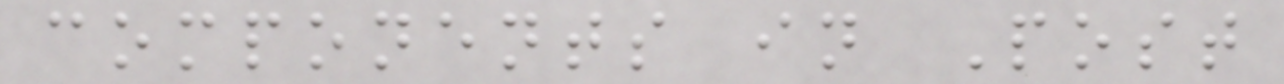components in Post
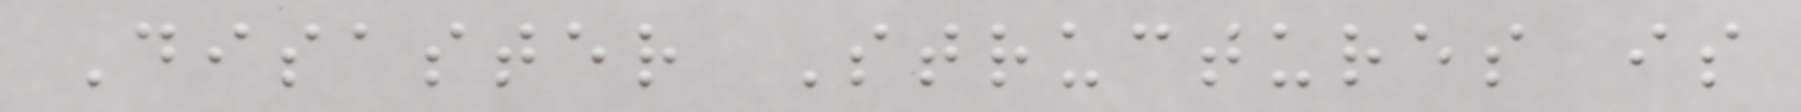Disaster Structures is
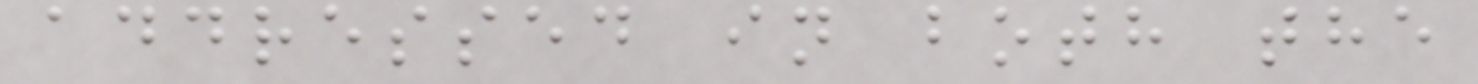addressed in both the
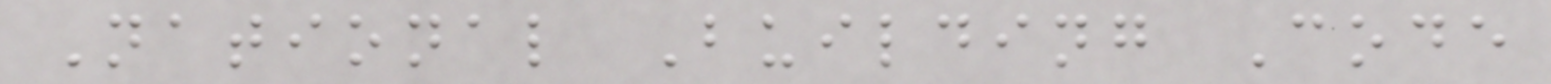National Building Code
